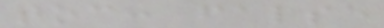toc: false
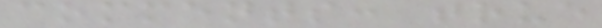comments: true
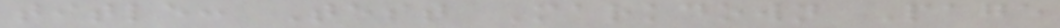title: Test Markdown Page
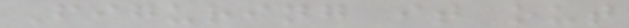Figuring it out
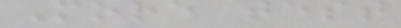More test
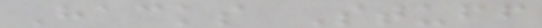Hacks Stuff
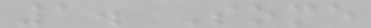1. Some
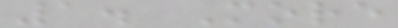1. More
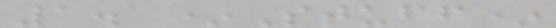1. *Stuff*
